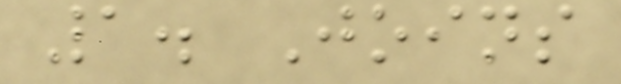1. Joins
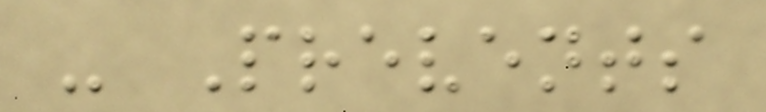- Prevents
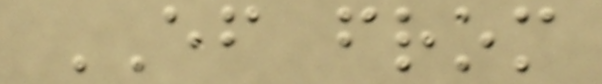EF from
